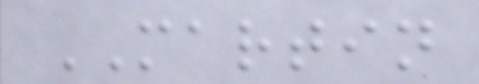MARTIN
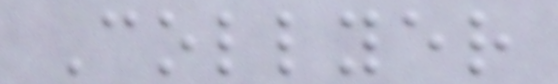Collyer
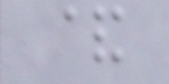&
